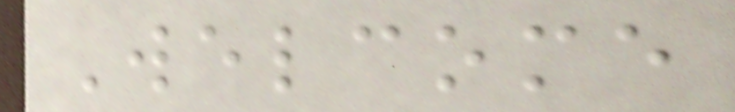Welcome
